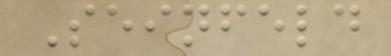Seinfeld
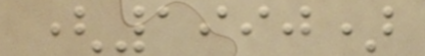(1990)
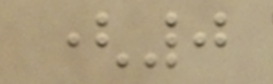(0
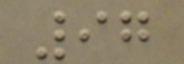97
